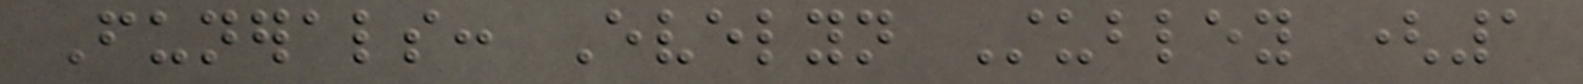Funerals: Evelyn Stubley (1
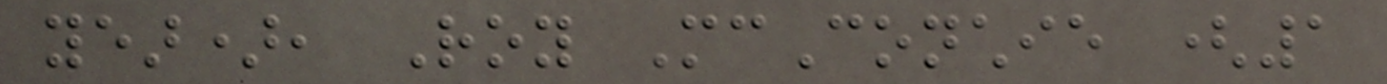year), Roy McConchie (1
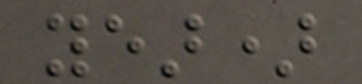year)
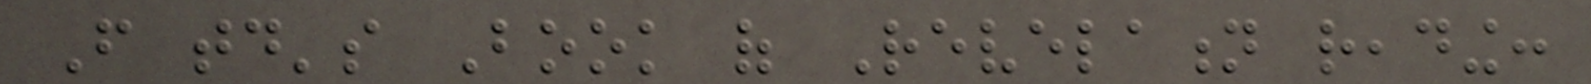From today's Book of Revelation reading:
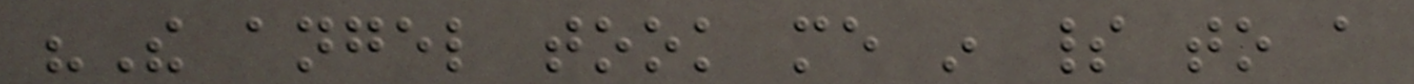"The angel took me in spirit to a
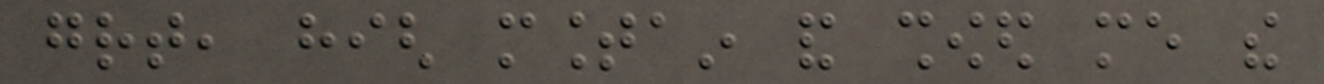great, high mountain and showed me the
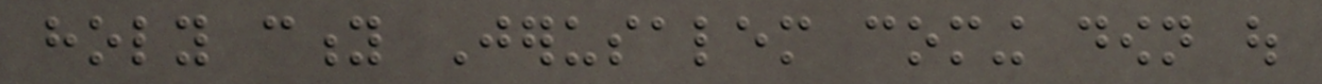holy city Jerusalem coming down out
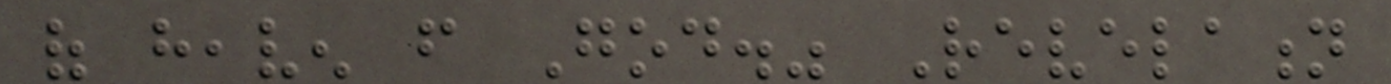of heaven from God." Revelation
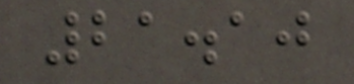21.10
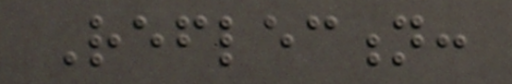Reflection:
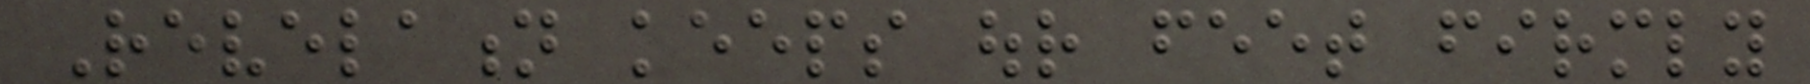Revelation keeps our feet firmly
